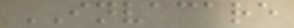INVACARE
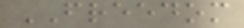FREEDOM
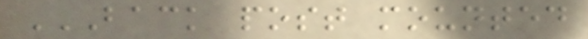BACK POST MOUNTED
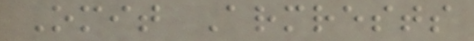Omit Armrests
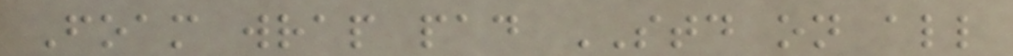Foam wrap pad STD on all
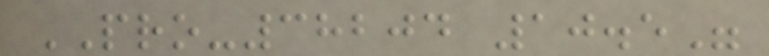PRO-38204 10.5"
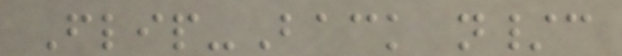Flip-Back n/c
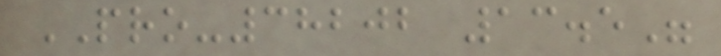PRO-38202 13.5"
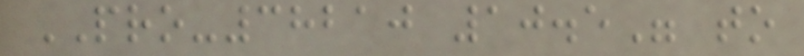PRO-38210 10.5" to
